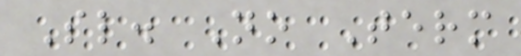Sl. No Term
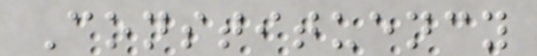Constituency
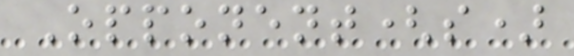Opponent(s)
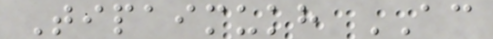Tipaimukh AC
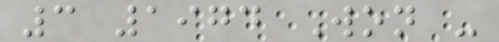3 1974 Won -
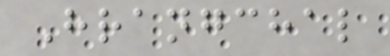Hrangchal
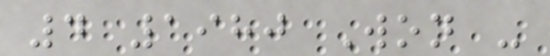4 1980 Won -
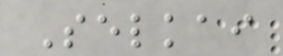Selkai
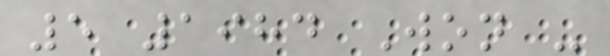5 1984 Won -
